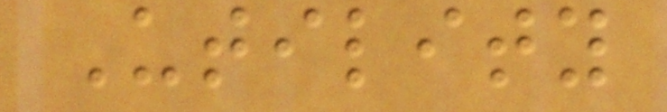Utility
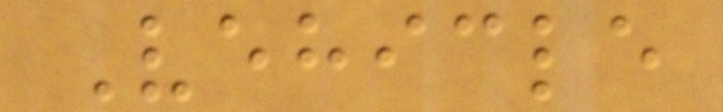Vehicle
